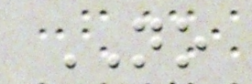NO
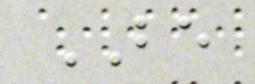BE
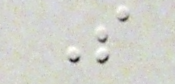S
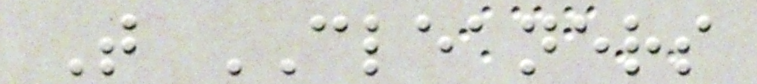T CLEANERS
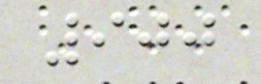900
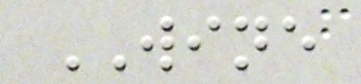WINE
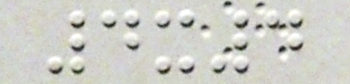4x4
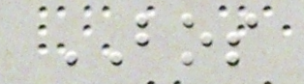BOS
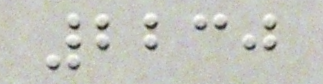2230
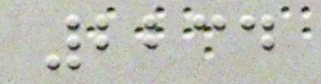2234
